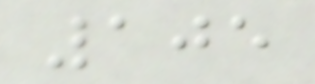105
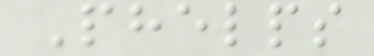Phelps
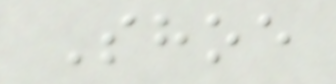Shoe
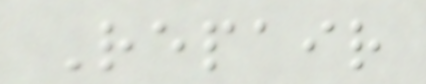Repair
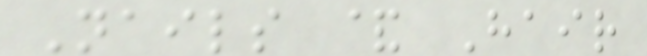Nails & Hair
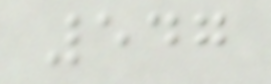547
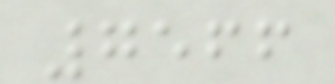7566
